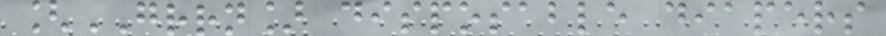[GRRN] disposable diapers
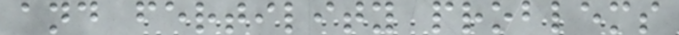and fertility problems
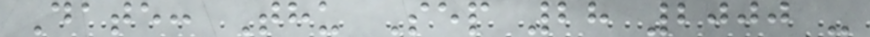Date: Thu Sep 28 2000 -
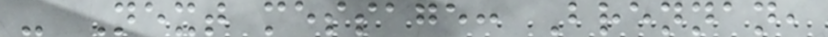- Next message: Brennan,
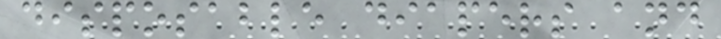disposable diapers and
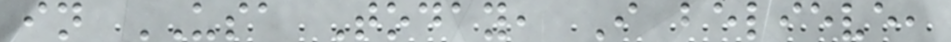in USA Today, I believe,
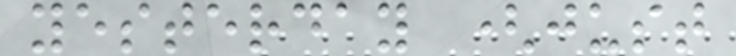yesterday (just
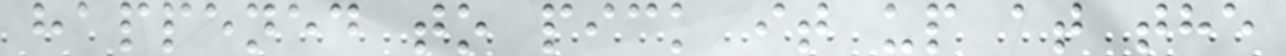happened to pick it up at the
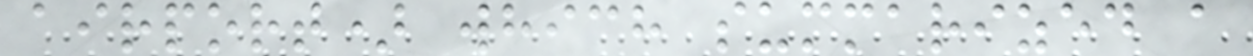airport) which summarized a
